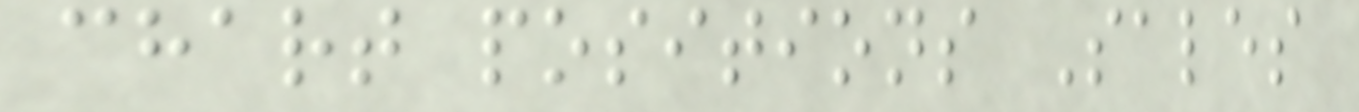chart positions Sales
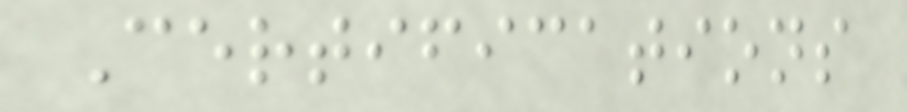Certifications
